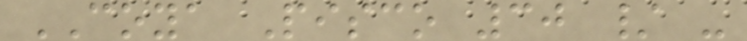COYA Pisco 30 / -
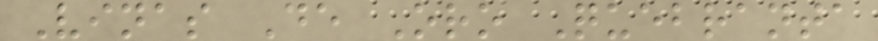Vinas De Oro Quebranta
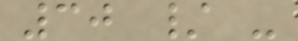30 / -
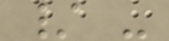/ -
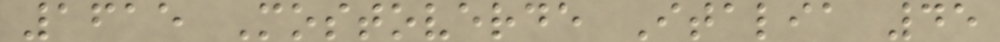1615 Mostoverde Italia 45
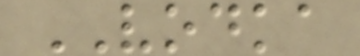VODKA
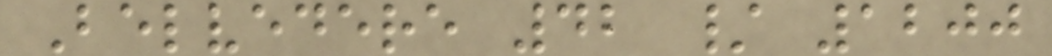Belvedere 42 / 1200
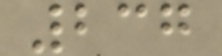237
